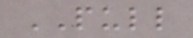PULL
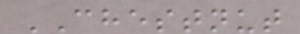CHESTNUT
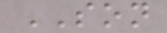SON
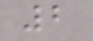2
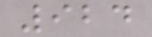924
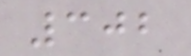302
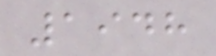1948
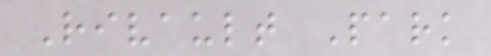Rivault Park
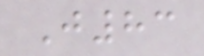J83
